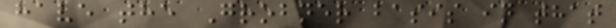have the Grobner basis in that
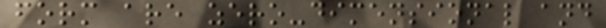form are zero-dimensional and
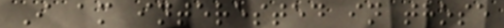I am interested in those
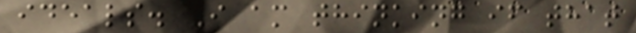ideals. I am thinking if that
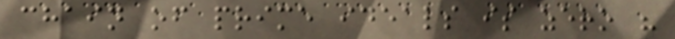chain of prime ideals is zero "
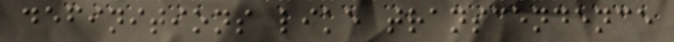definitions like transcendence
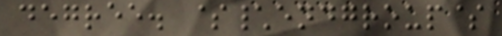degree. $\endgroup$
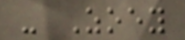- Zoey
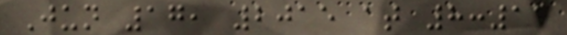Jun 17, 2015 at 8:11
